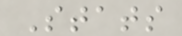Stats
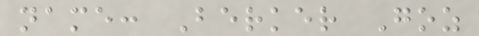name: Berker Goz
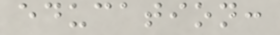education:
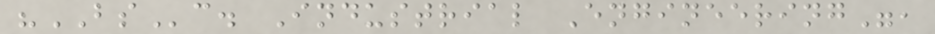"BSc. Industrial Engineering",
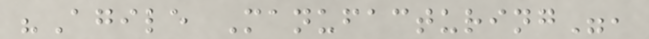"Agile Manufacturing",
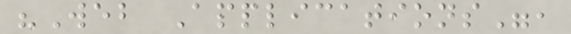"Web Applications",
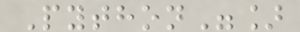Python"]
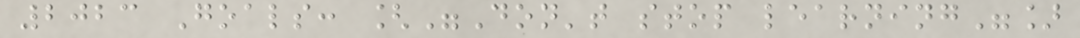2023 Goals: ["Don't stop learning"]
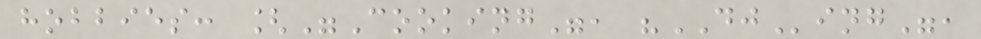hobbies: ["Cooking", "DJing",
